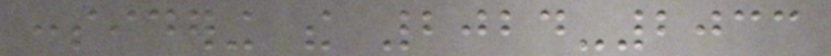considering the 2024-2033
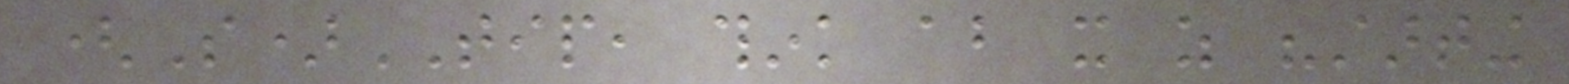(S)TIP, think about it as "starting
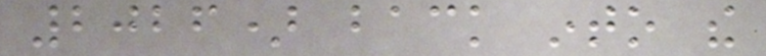2026) back into the
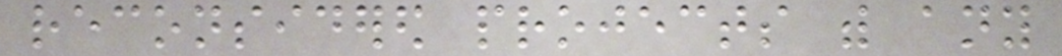reconsidered projects with any
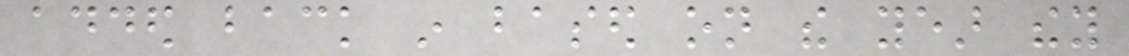added back in based on the year they
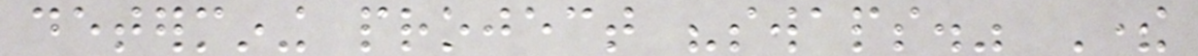determining project "swaps." There
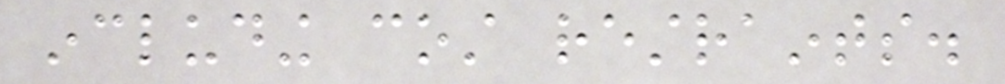including cost restraints.
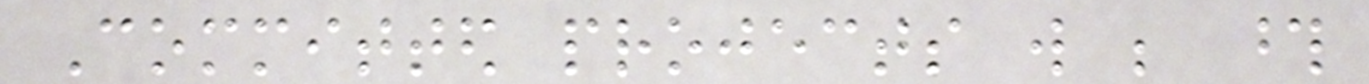Committed projects will be those
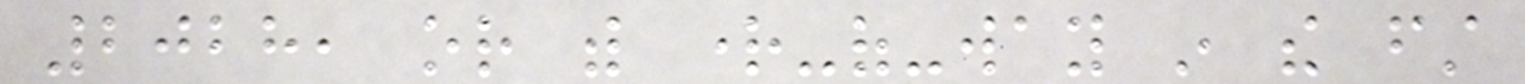2028, or with right-of-way in the first
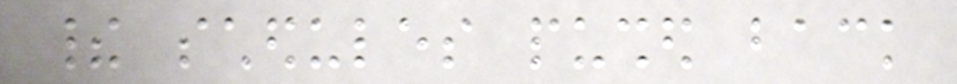their schedules pushed back
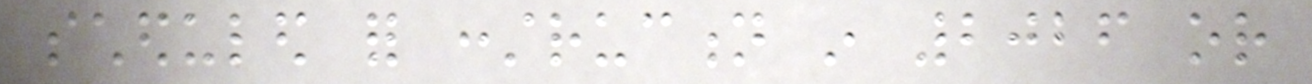scheduled for construction in 2026 or
